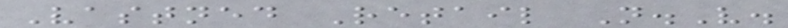Vastned Retail N.V.
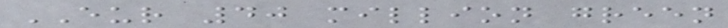EUR 40 million green
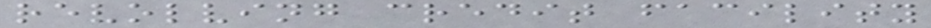revolving credit facility
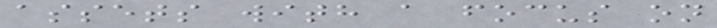assets with a focus on
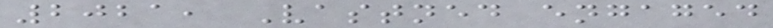2021, Vastned engaged
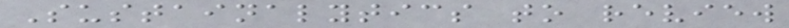Sustainalytics to review
